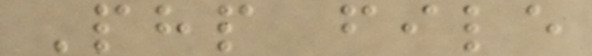Php file
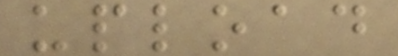upload
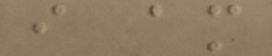i am
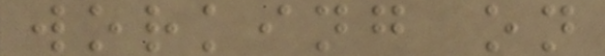working on
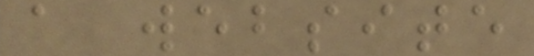a website
